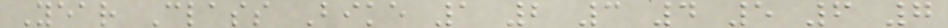Year Class Bike 1 2 3 4 5 6 7
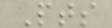Pts
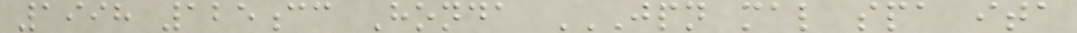1998 125cc Honda JPN MAL SPA ITA
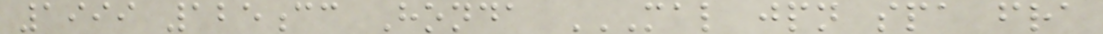1999 125cc Honda MAL JPN SPA FRA
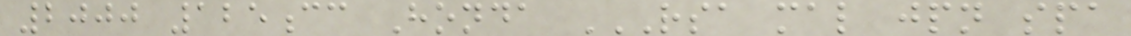2000 125cc Honda RSA MAL JPN SPA
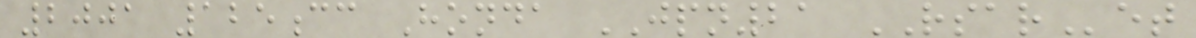2001 125cc Honda JPN21 RSARet
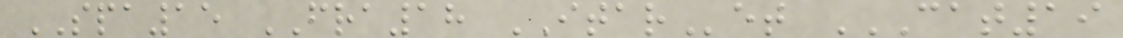SPA15 FRA18 ITARet CAT19
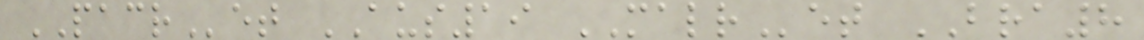PACRet AUS19 MALRet BRA8
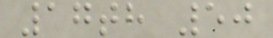17th 50
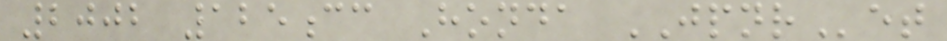2002 125cc Honda JPNRet
